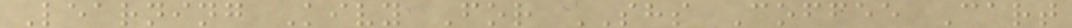Learning Kivy For SHS Coffee Cart
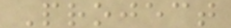Project
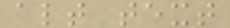alt text
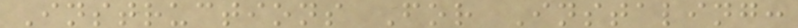Instructions For Instaling:
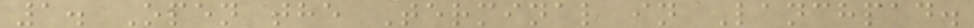1. Open the Terminal in Lanchpad.
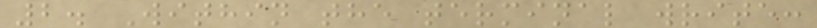2. Within the terminal write:
